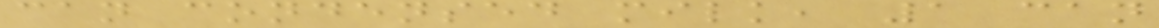can condensed milk, 1 can
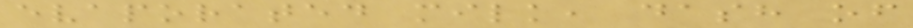evaporated milk, dash of
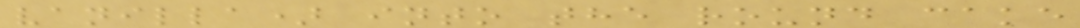vanilla) into the round cake
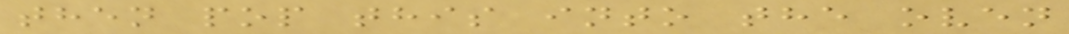then pop this into the oven
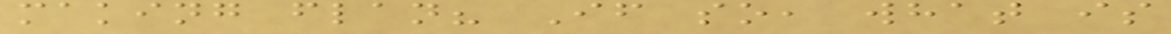making flan? If so, what is
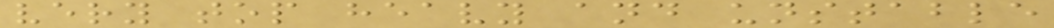very top heavy and unstable
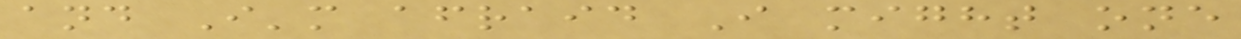and I'm afraid I might one
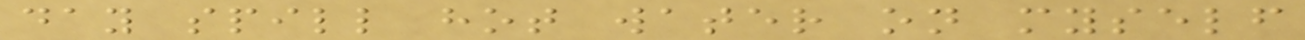day spill hot water on myself
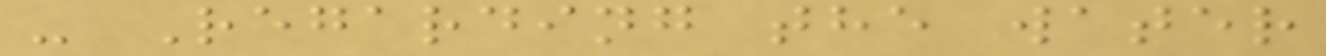- Regarding the water
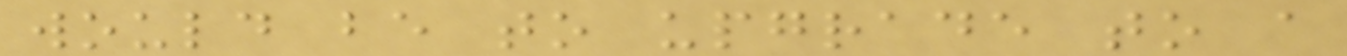would be to upgrade to a
